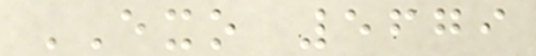EXO 5679
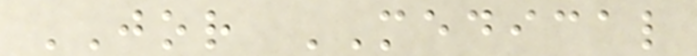JOR MEDICAL
